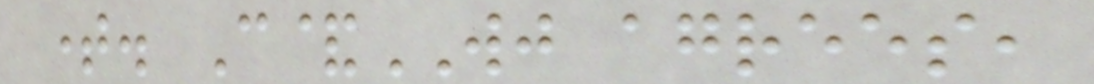time. C&WJ agrees,
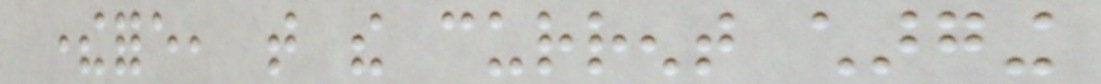therefore, that the current charging
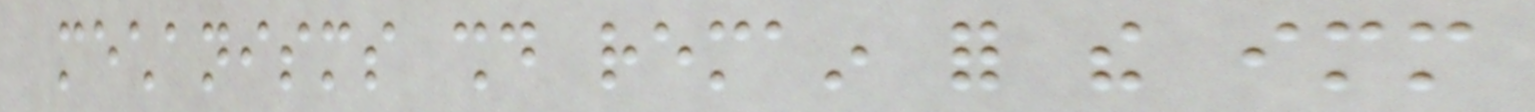mechanisms should remain for the immediate
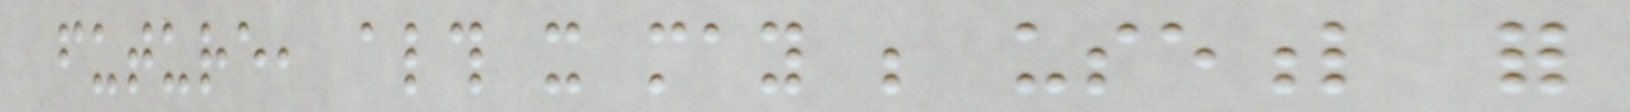future, although it may be useful for
